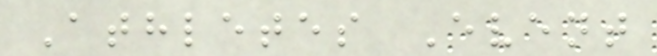Athletes Event
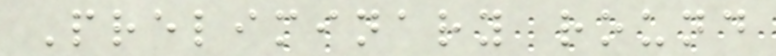Preliminary round
